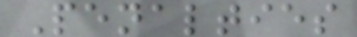Penalties
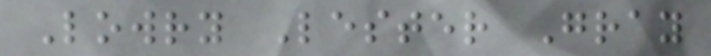Lowry Lester Gray
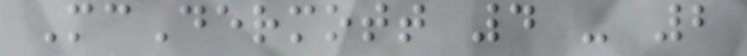McDermott 4 - 2
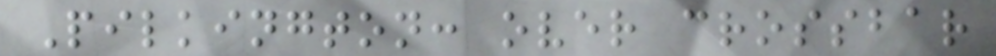Pilkington: over crossbar
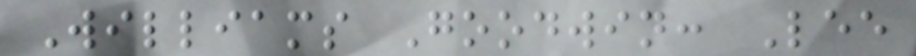Williams Goodwin: Lee
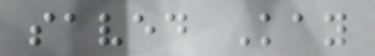saved Kay
